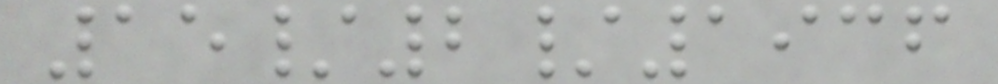15/2/1936
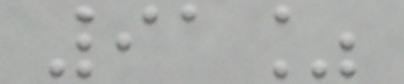91%
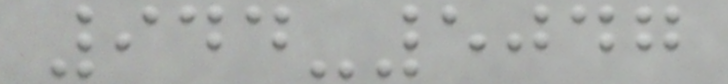944-5047
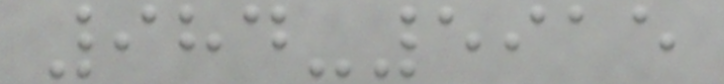984-5915
